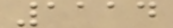1114
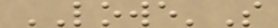LOWE'S
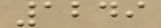1249
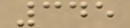345
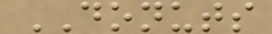DONUTS
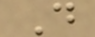D
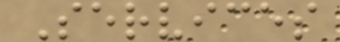Services
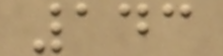143
